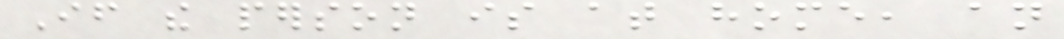If the person is at home, an
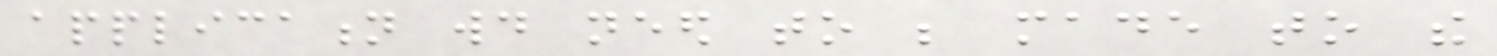application would need to be made to the
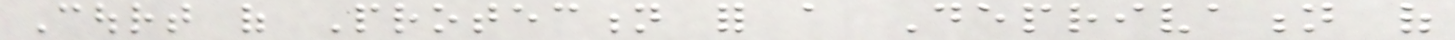Court of Protection for a Deprivation of
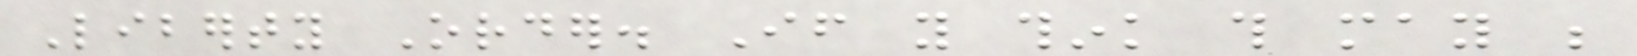Liberty Order. If you think this may be
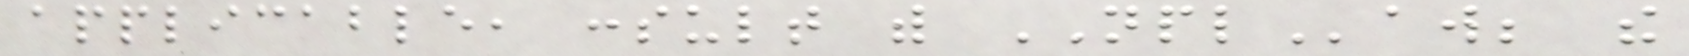applicable, consult with NPLaw; the
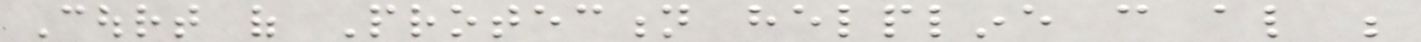Court of Protection helpline can also be
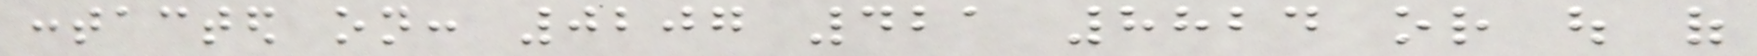contacted on: 0207 421 8824 or out of
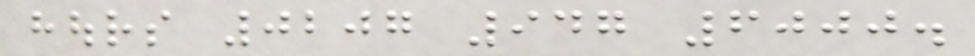hours 0207 947 6000.
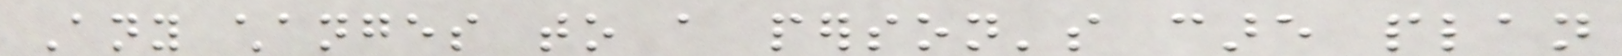Any changes to a person's care plan
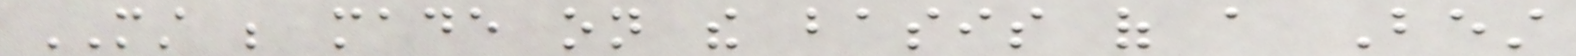MUST be made on the basis of a Best
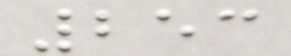253
